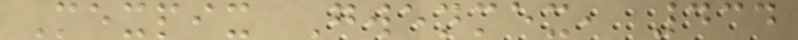Mexpix Gwenmex, 434
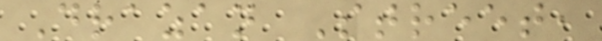Drazan Street,
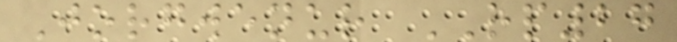Jorgwenur RP27
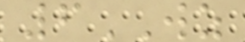6WZ
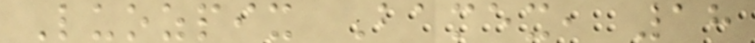Luozpix Bamex, 18
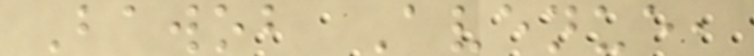Bawob Avenue,
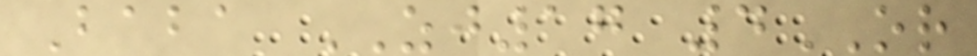Baba ZJ17 4OR
